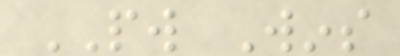PW Wins
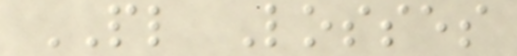PL Losses
